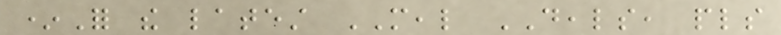*For the latest MEAL DEALS, pls
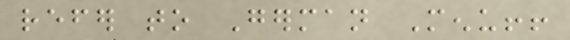refer to German Menu!!
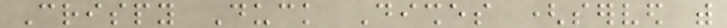Crispy Duck Dishes (served with
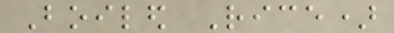Boiled Rice)
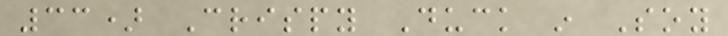33) Crispy Duck in Soy
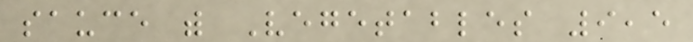sauce with Vegetables 9,5
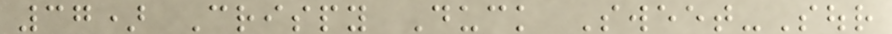37) Crispy Duck Sweet-Sour
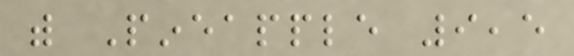with Pineapple 9,5
